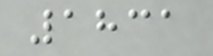1831
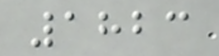1823
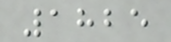1825
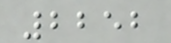2252
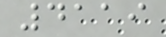4119
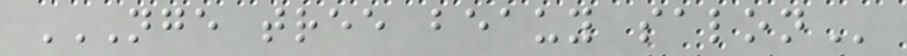NGE TREE BEAUY SALON
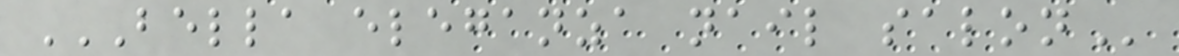BELLA ELEGANZA NAIL SALON
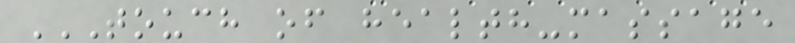TOUCH OF HEALTH-MASSAGE
